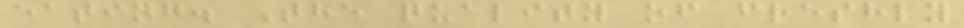eating. The quality of freshly
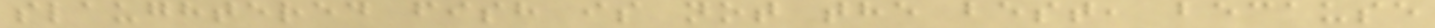slaughtered fish is not the best, because
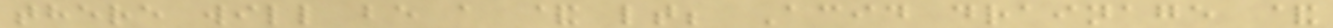there will be a & lt; Acid drainage &
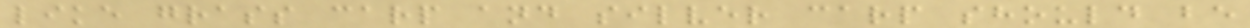like grass carp and silver carp should be
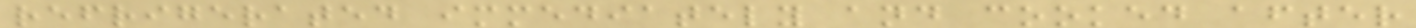refrigerated immediately and cooked after
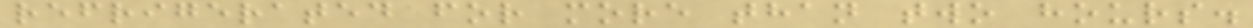refrigerated for more than two hours.
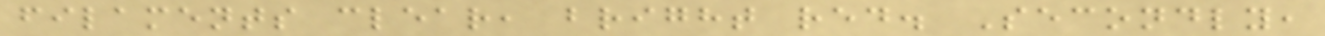filaments clear, bright red. Secondly,
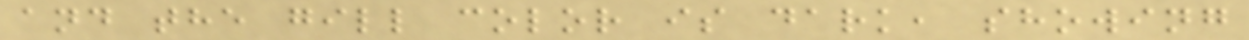and the gill color is dark, showing
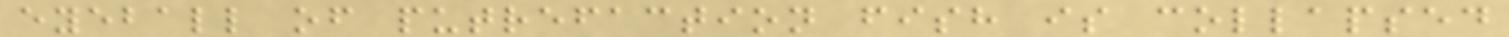eyeball of putrefaction fish is collapsed
